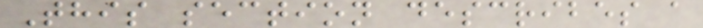This section describes a
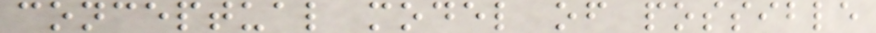conceptual model of possible
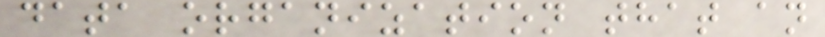data organization that an
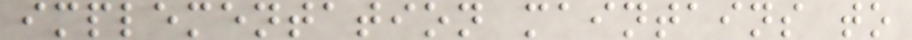implementation maintains to
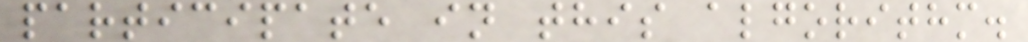participate in this algorithm.
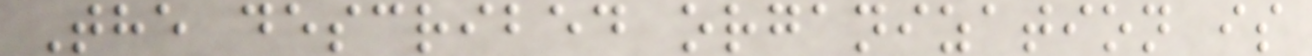The described organization is
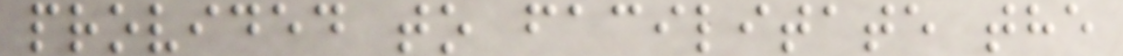provided to facilitate the
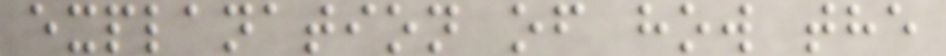explanation of how the
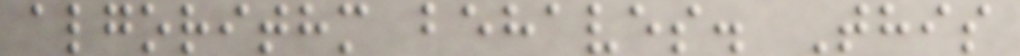algorithm behaves. This
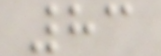83
